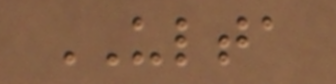ULTA
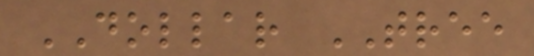DOLLAR TREE
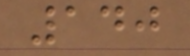140
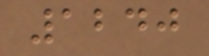1240
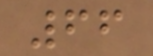66
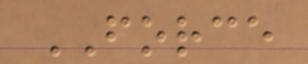FORCE
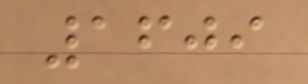1609
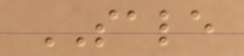SALE
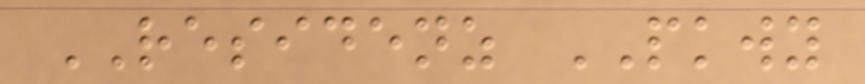RESIDENZ PKWY
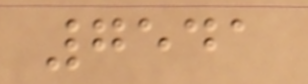7541
